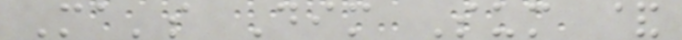Ma's Dim Sum &
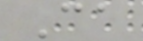Ca
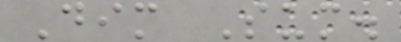Dim Sum.
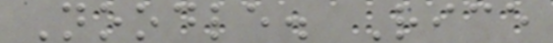Noodle. Rice
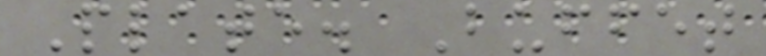Plate. Buffet
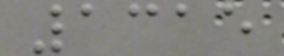1315
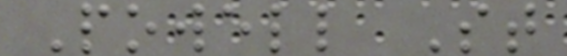Powell St
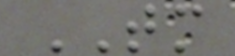TM
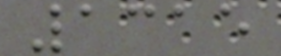1315
